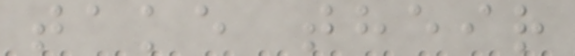take their
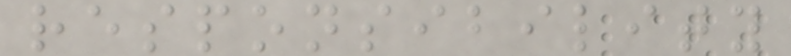responsibility
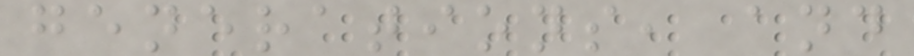generations, and
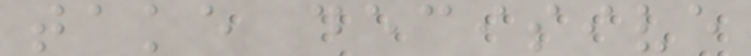take decisive
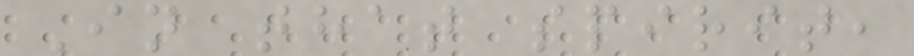In that spirit,
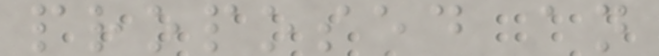proposed an
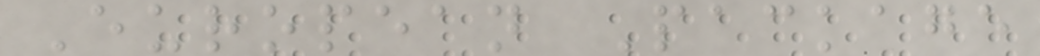European Package
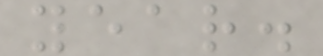year.
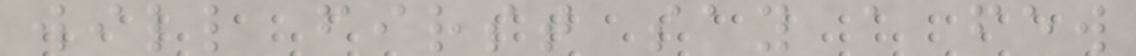will first say a few
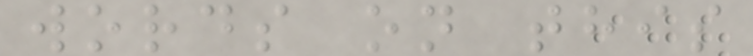words on this
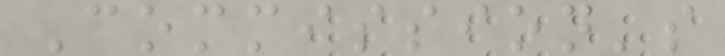Commission's
